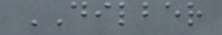DILBER
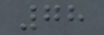78
